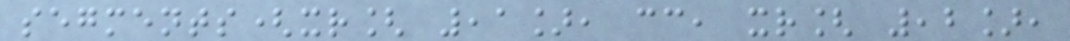segments(xr[ ,1], cc, xr[ ,2],
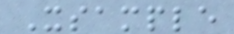Xsample
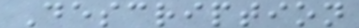Description
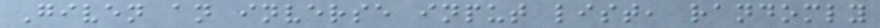Given an inverse input list, randomly
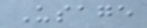Usage
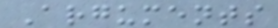Arguments
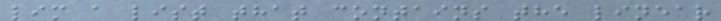lim a list that contains the linear
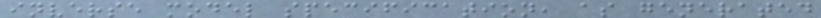inverse model specification, as generated
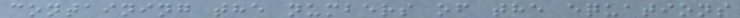containing the numbers of the equations
